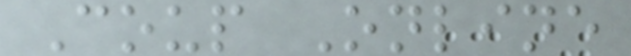Coup Online
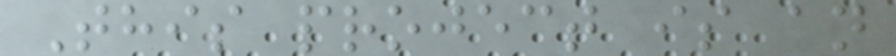This project is an
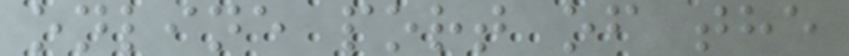online port of the
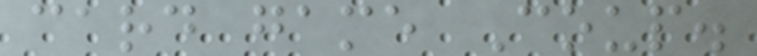card game Coup.
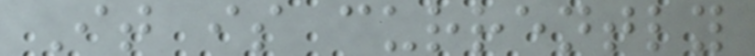It is currently
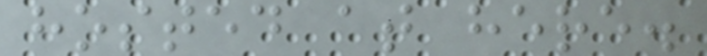hosted at here.
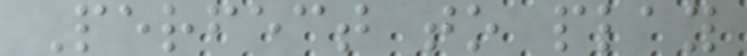Perfect to play
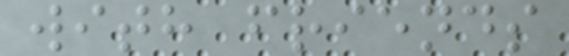with friends
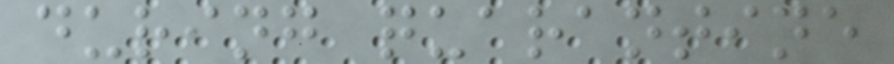during quarantine
